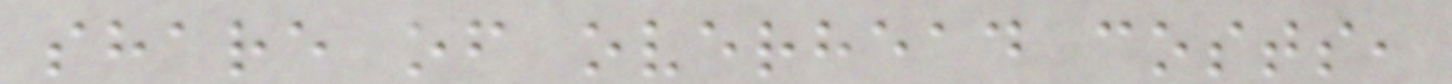share of overhead costs,
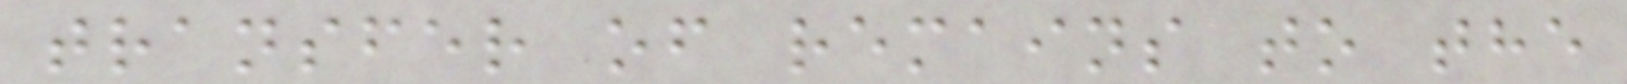transfer of remains to the
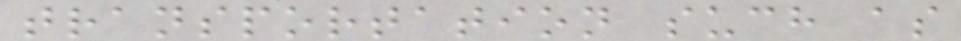transportation such as
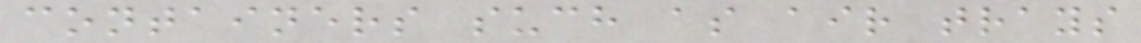containers such as air trays
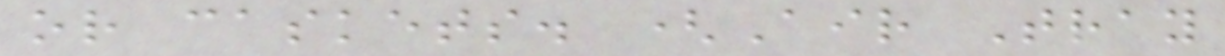or caskets. (Air Tray
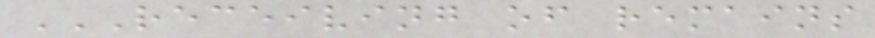RECEIVING OF REMAINS
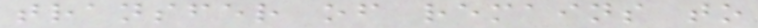transfer of remains to
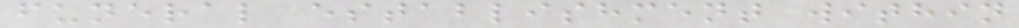funeral establishment within
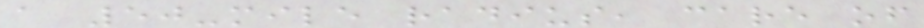a 50-mile radius, care of
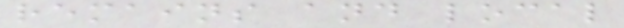remains and local
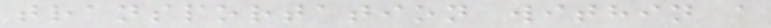transportation within a
